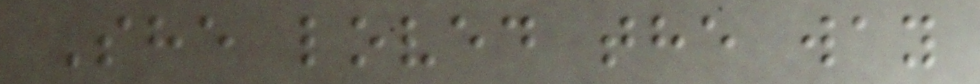She loved the way
